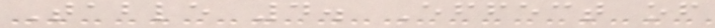Table 4. Effect of
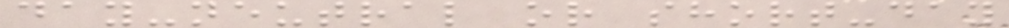day-neutral or short-day
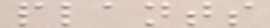plants
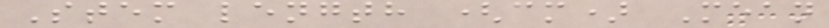Stem length (cm) Mean
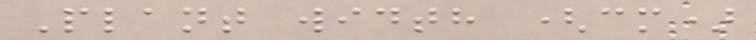Plant width (cm)
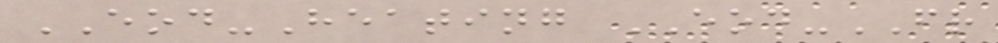EOD-Heating EOD-FR
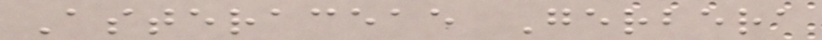Asteraceae Gerbera
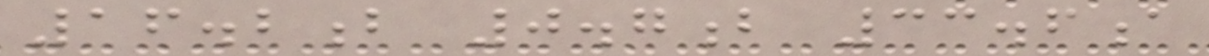16.2b 0.7b 33.6a
